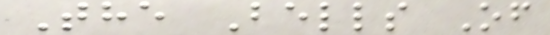The Bells Of
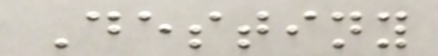Destiny
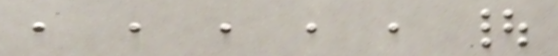, , , , , |
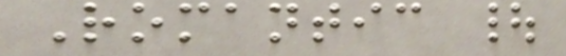Romantic |
